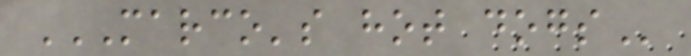MARCO'S HOT DOGS
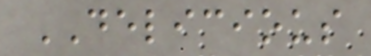DELICIOUS
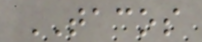TACOS
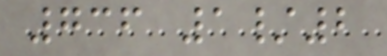736 1/2
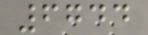6744
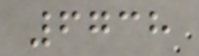6738
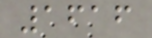1616
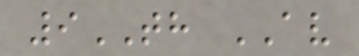9TH AV
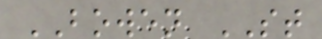BOWEN ST
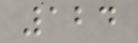124
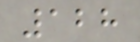128
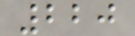220
